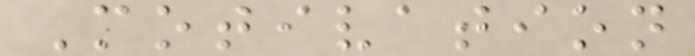Motivation
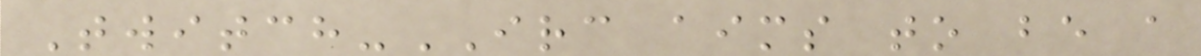Twitch-IRC aims to be a
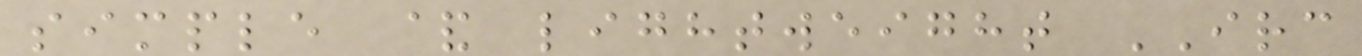simple & lightweight IRC
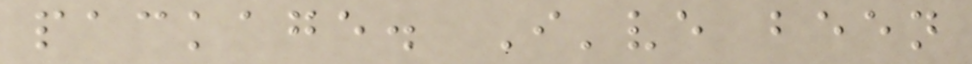package. I've been
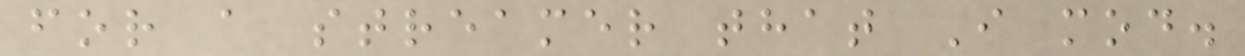for a streamer that I mod.
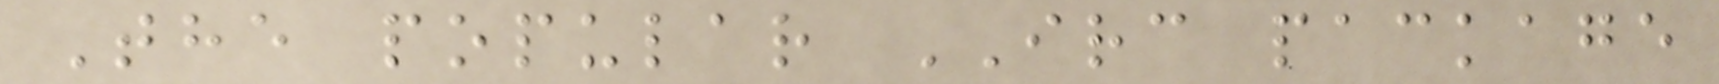The popular IRC package
